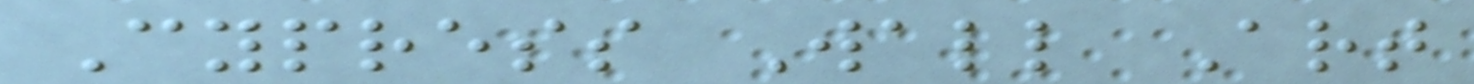Cypress Wall Art
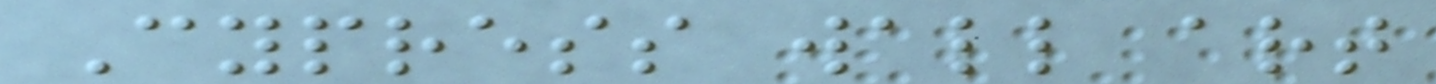Cypress wall art
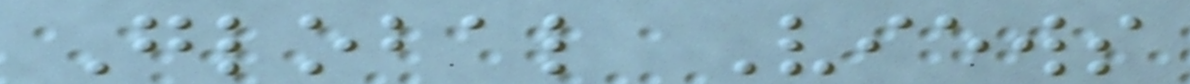Global Views
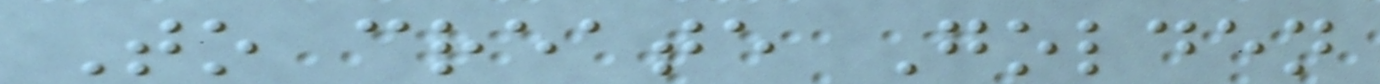To create Golden
